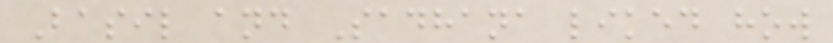Basil and Sadhana liked how
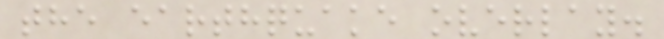the earthquake overlay.
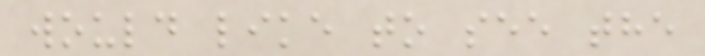would like to see the
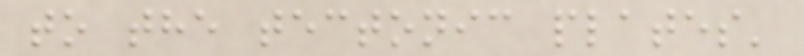to the tectonic plates'
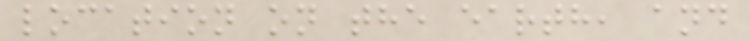location on the earth, and
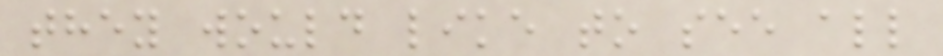they would like to see all
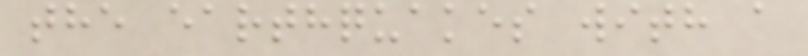the earthquakes with a
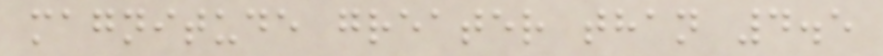magnitude greater than 4.5
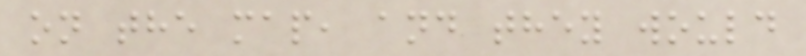on the map, and they would
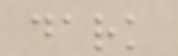dark
